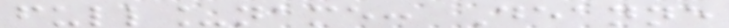full_name: Deanne
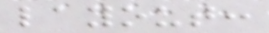layout:
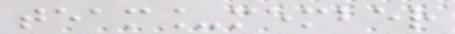team_member
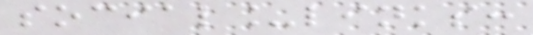social_links:
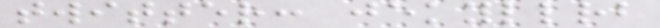twitter: jekyllrb
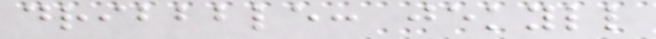dribbble: jekyll
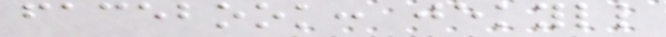facebook: jekyll
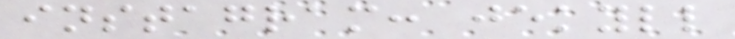instagram: jekyll
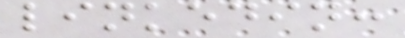linkedin:
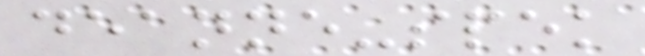deanne-spek
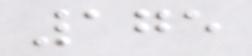175
